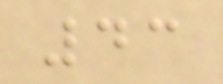43
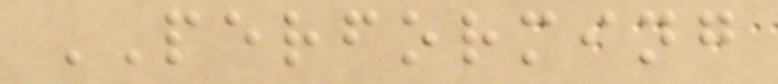PERFORMING
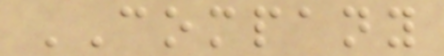COMPANY
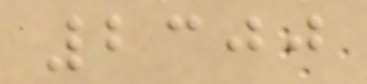2300
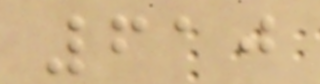610
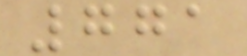771
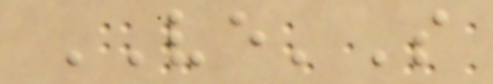VE'S
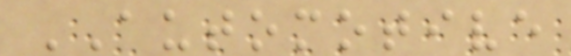AUTOMOTIVE
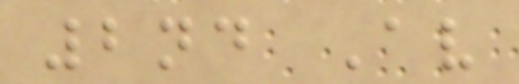2nd Av
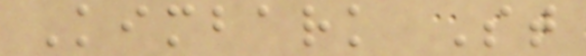Kimbark St
